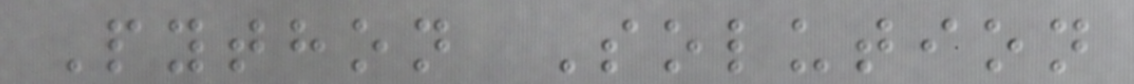Python Solution
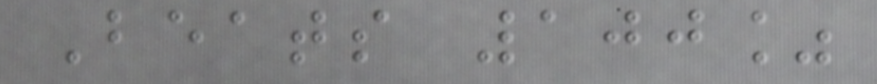Beats 100%
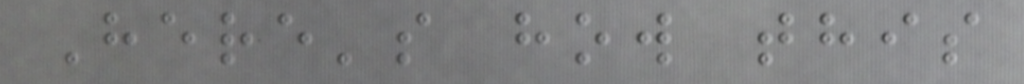Here's how this
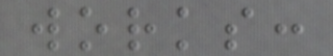works:
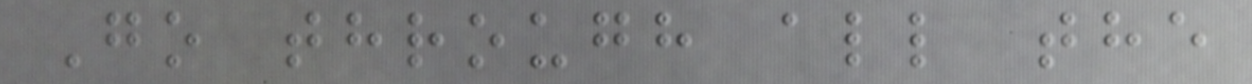Go through all the
